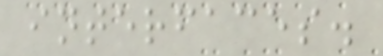interfaces.
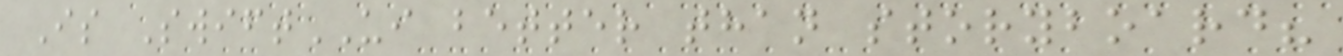Is SwiftUI better than storyboard?
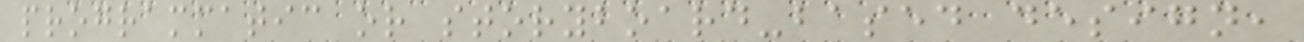programmatic or storyboard-based design,
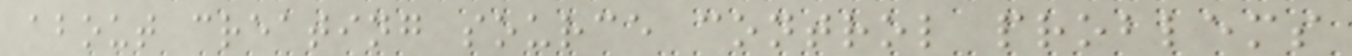about creating source control problems
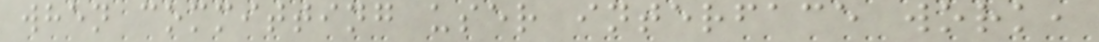when committing user interface work,
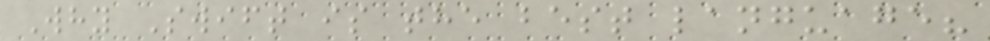Why Swift is the best language?
